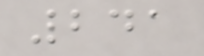241
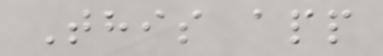This app
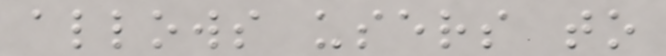allows users to
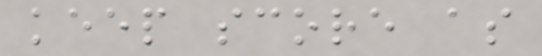keep score as
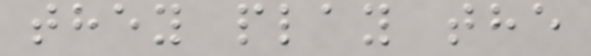they play the
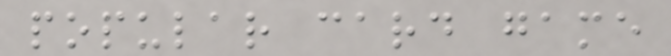popular card game
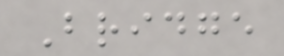Bridge
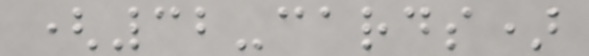(32-cards)
